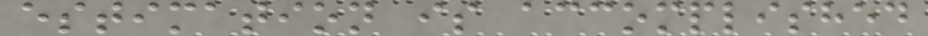estimation is accomplished
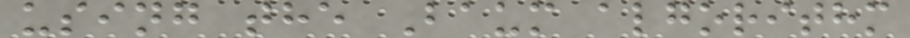using the Baum algorithm
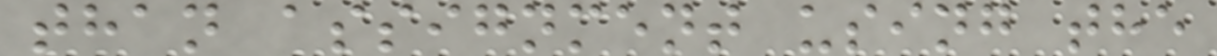than assignment using the
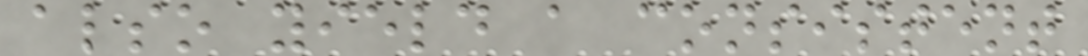also yield a consistent
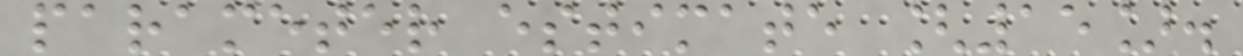parameter estimate [15].
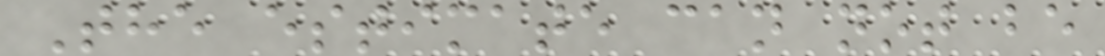The estimate can not be
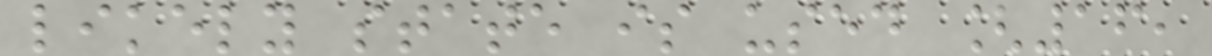likely state is used [16,
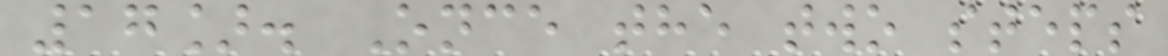17]. Once the two steps
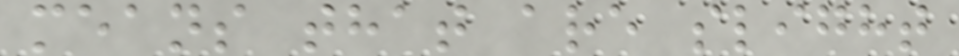means that are slight
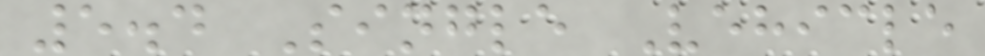5.4 Single Vehicle
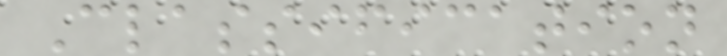Classification
